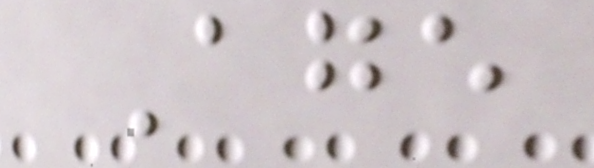Age
